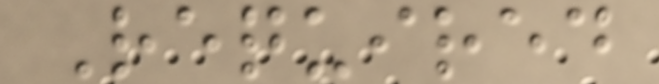Required
